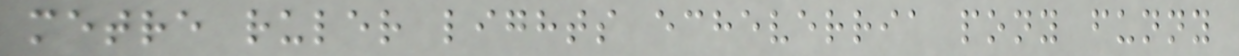metre ruler lights echeverria pony funny
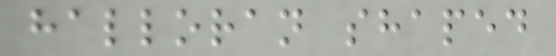halloran shaped
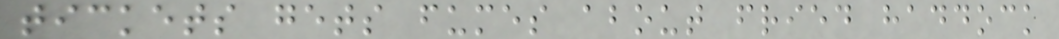tickets gets fumes about fried haddock
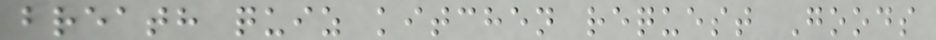breath quiz kitchen request Goods
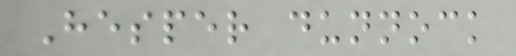Hesper dunnock
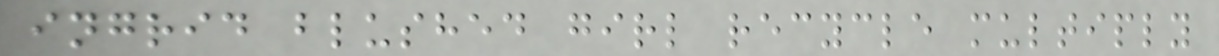ingrid blushed girl recycle multiply
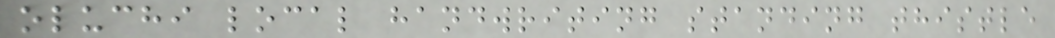oluchi local handwriting standing thistle
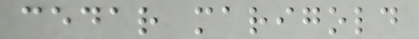cedar marigold
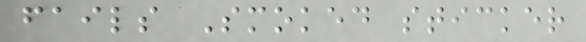fails Smoked sticker
